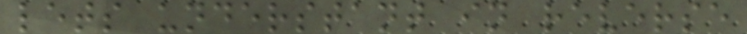lets understant in reverse
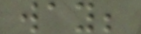way;
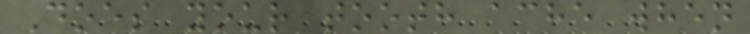Does your tooth ache when
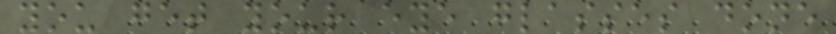you get your eye glasses done
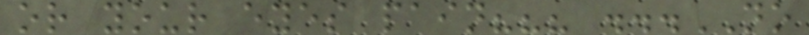or your eyes pain??? ...NO
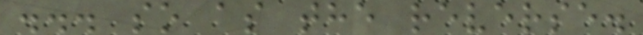... so as the reverse.
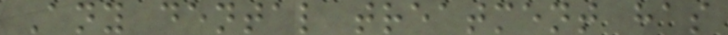Any dental treatment has
